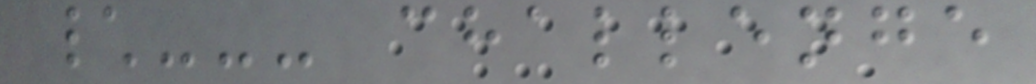\--- challenge
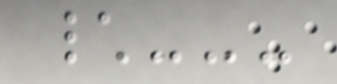\---
